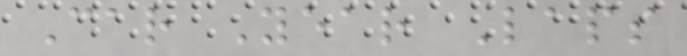Car Year Laps
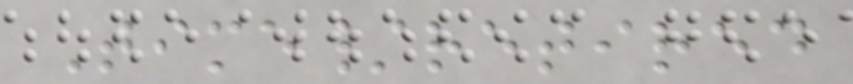Time/retired
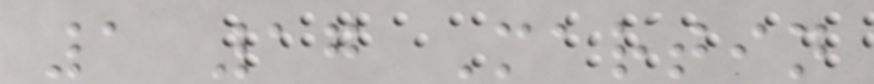1 17 Martin
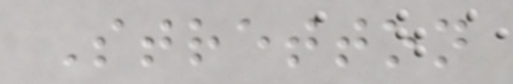Stretton
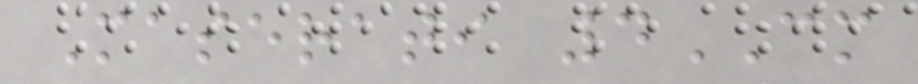Maserati 4CM
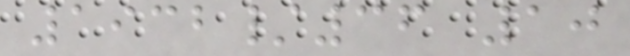1932/36 10
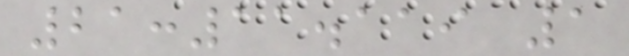21:11.119 1
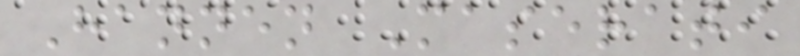Hannen Maserati
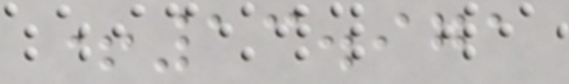+13.971
